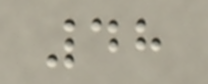48
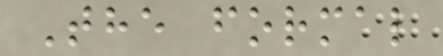The formal
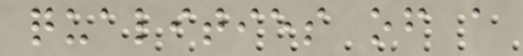qualities of a
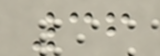36
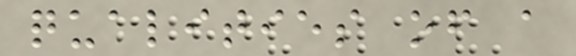qualities of a
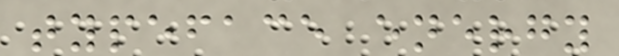typeface energy
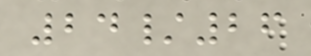24/26
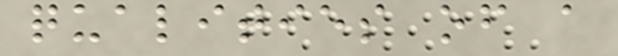qualities of a
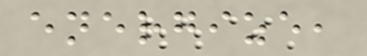energize,
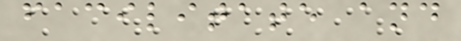facilitate and
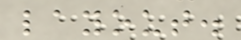layout.
